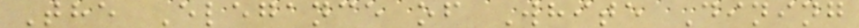The Elegance of White Dining
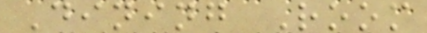Dining Room
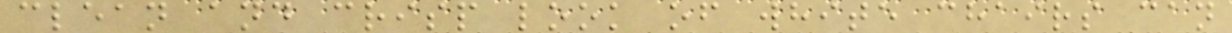clean and crisp look of white chairs can
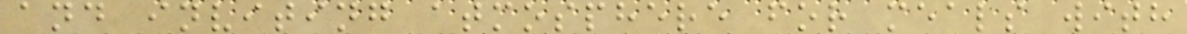and inviting atmosphere for meals with
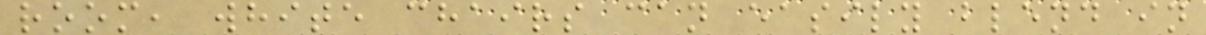room, white chairs can easily blend in
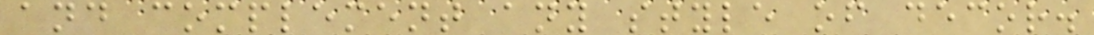and complement any style of decor.
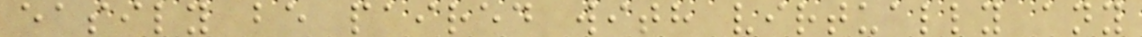easily be paired with virtually any
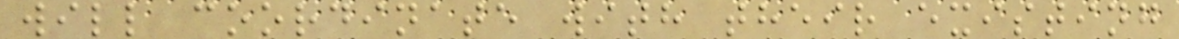will coordinate with their existing
